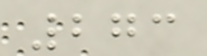273
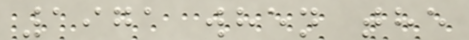1971 when the
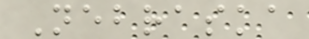Nebraska
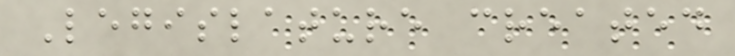Legislature created
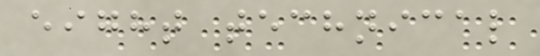eight technical
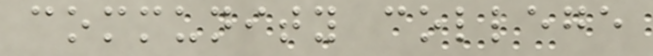community college
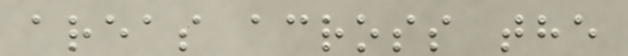areas across the
